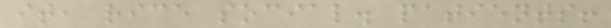it, rice social. patients!
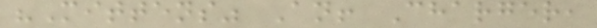"Mittens" An! Charger,
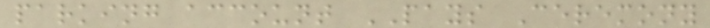parking account PAYS Ceremony
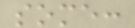some:
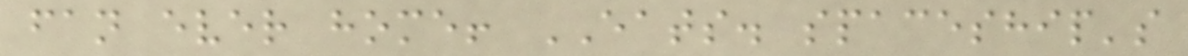fan ever home! EATS. spaceship's
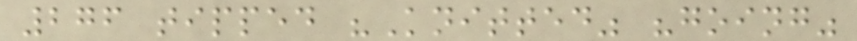276 tipped "Knitted" "going"
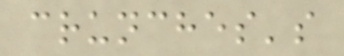crunches's
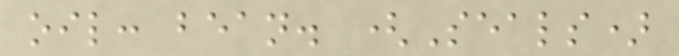oil: bean. (Seals)
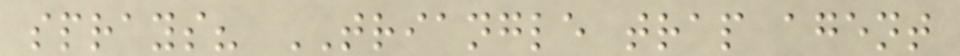sprays? TRIANGLE trap agent
